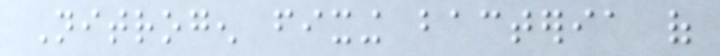Nitrogen fixing bacteria of
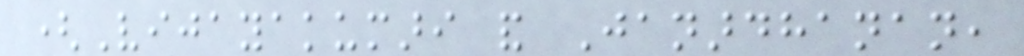(Vijayakumari and Janardhanan,
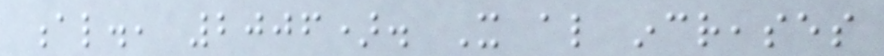al., 2006). It also increases
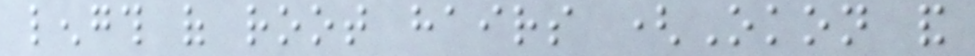length of root hairs (Okon and
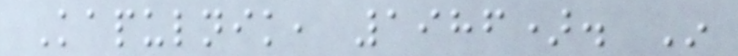Kapulnik, 1986). In
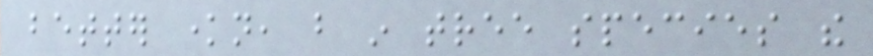better known, but in tree species the
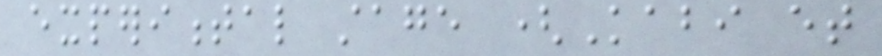experimental stage (Kabi et
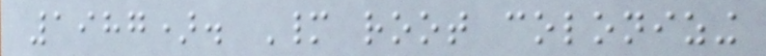1987). Many root colonizing
